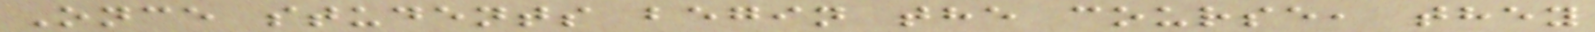Once students begin the course, they
